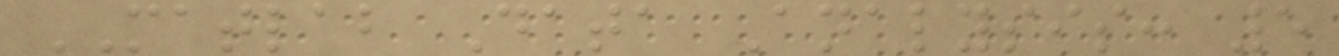MATLAB Data Analysis: 5
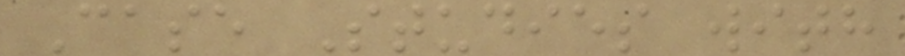Case Studies with
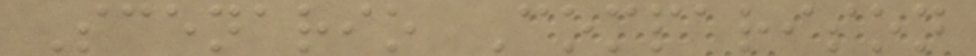Scenario Comparison
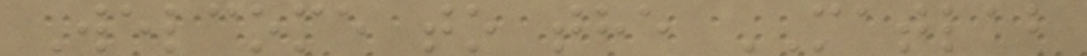Welcome to the MATLAB
